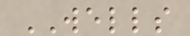WELLS
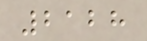2128
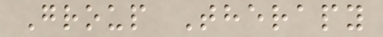Group Therapy
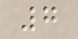7
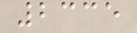2335
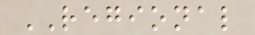REGIONAL
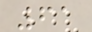61
